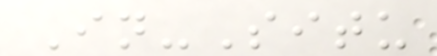In-Situ
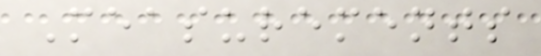Measurements
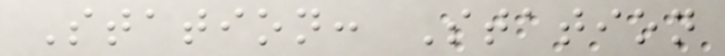Station: Station
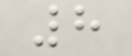8
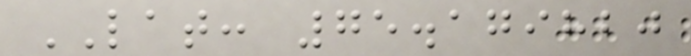LAT: 75.179820
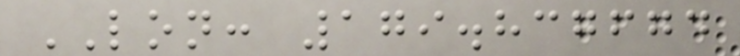LON: 179.837674
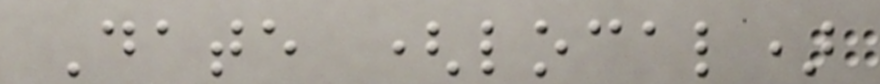Date (local)
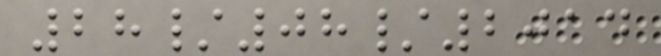28/08/2014
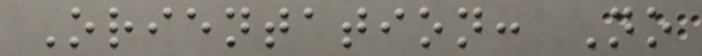Orientation: No
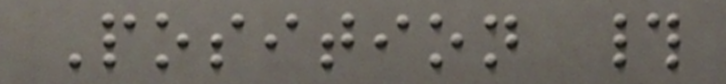Position #
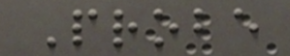Probe
